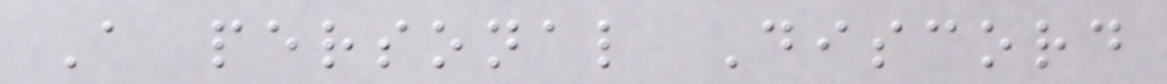A personal Discord
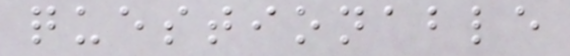questionable
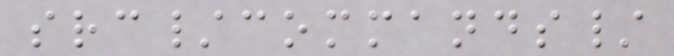src/commands/
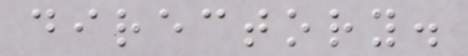directory.
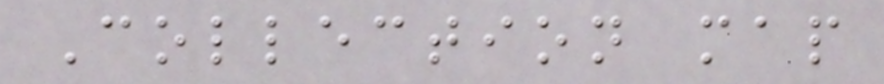Collection map
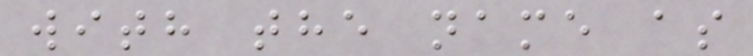with the name as
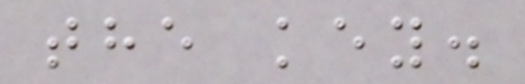the key.
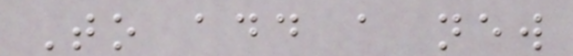To add a new
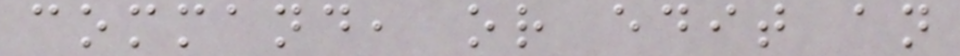command, or edit an
